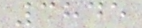3845
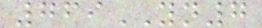769YN7
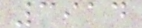3914
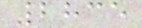2835
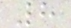8
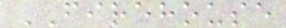FIREHOUSE
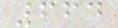664
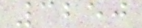3250
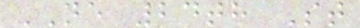NE 24th St
